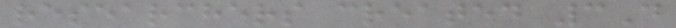researchers created 3D
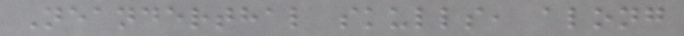Neanderthal skulls, along
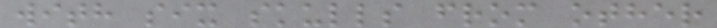with six skulls from other
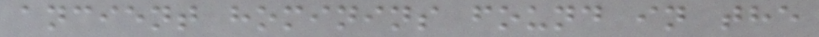ancient hominins found in the
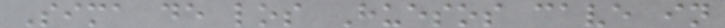Sima de los Huesos cave in
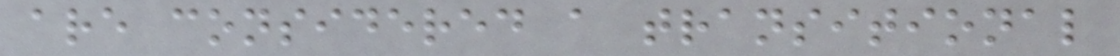are considered a transitional
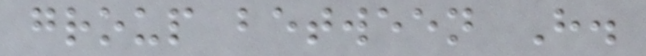group between H.
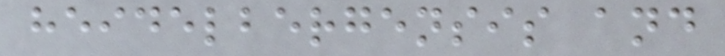heidelbergensis and
